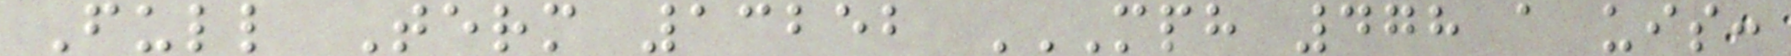Full Term 13252 MPH 478 A UIS:
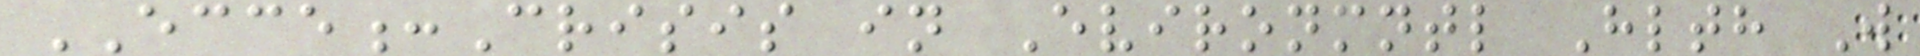ECCE:Crisis in Evironmntl Hlth W
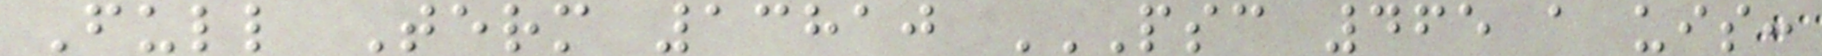Full Term 13810 PSC 465 A UIS:
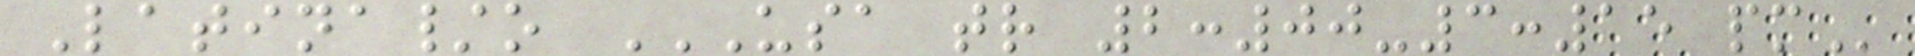Latina/o USA TR 2:00-3:15 PM
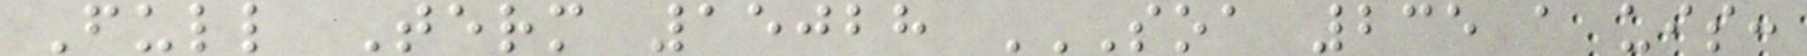Full Term 15028 SOA 235 A UIS:
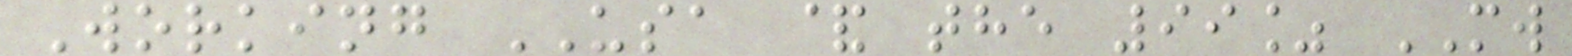Working USA & the 99% MW
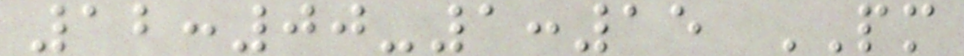12:00-1:15 PM
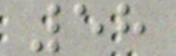58
